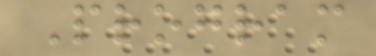Program
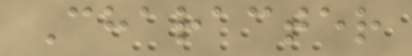Character
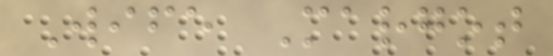Wife Margot
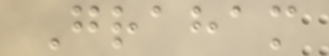Graham
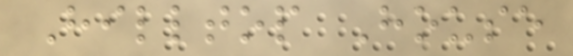Hilltop House
